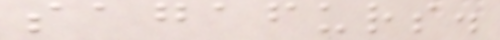sagafurs.
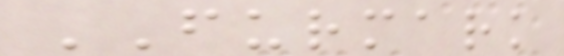FURMARK
